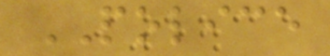POLICE
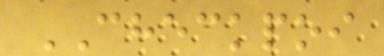CHECKPOI
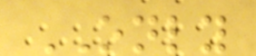ONLY
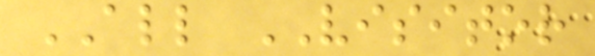ALL VISITOR
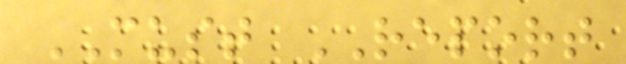MUST REPORT
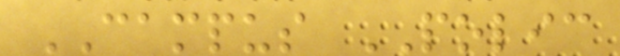CAMPUS POLIC
